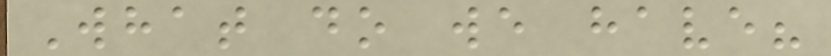What do we have?
